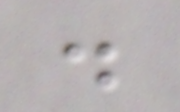.
